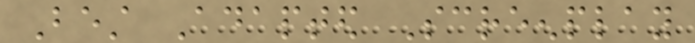Best Adapted Screenplay
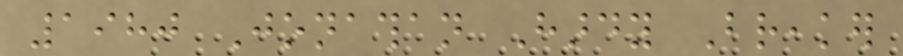1980 Jonathan Hardy Breaker
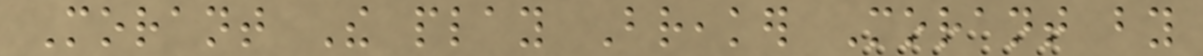Morant The play Breaker Morant by
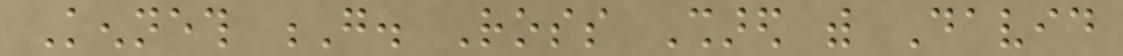Kenneth G. Ross Shared with David
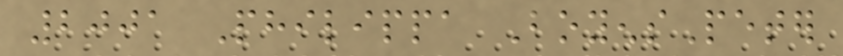2001 Philippa BoyensPeter
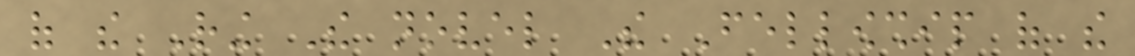of the Ring The novel The Fellowship of the
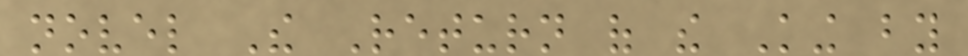novel The Return of the King by
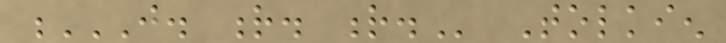J. R. R. Tolkien
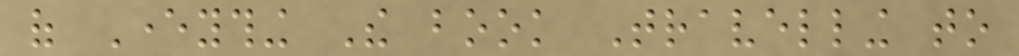of Everything The book Travelling to
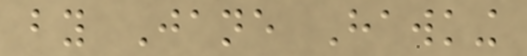by Jane Hawking
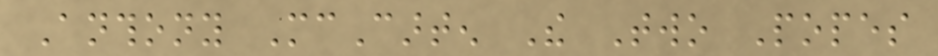Anthony McCarten The Two Popes
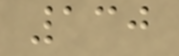130
